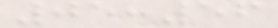05:56
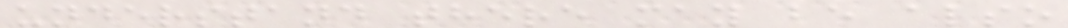understand there may be also
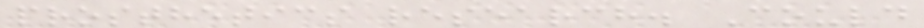prosthetics research. Could
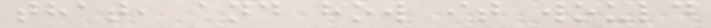that, and how it would
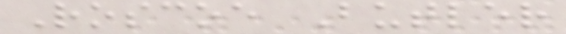Roscoe Butler
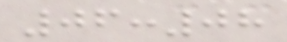06:08
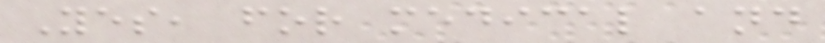Yes, for medical and
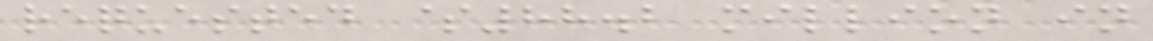requested $88.2 million in
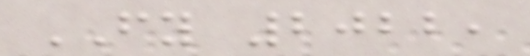FY 2022,
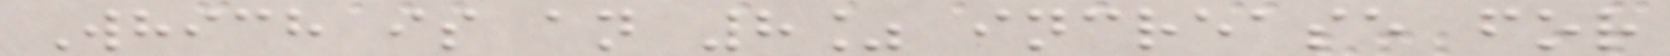Which is an 8% increase for
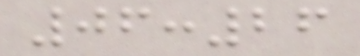06:26
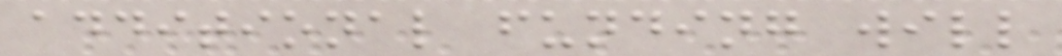additional funding will
